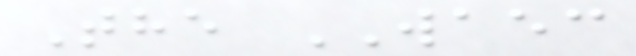The WAEC
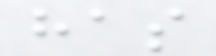has
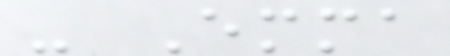- Emma
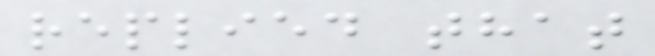replied that
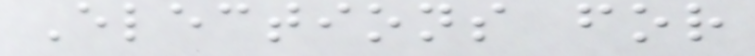Elections for
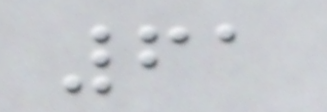61
